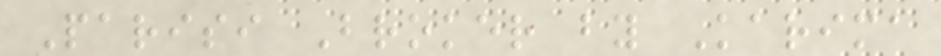Parisi Broker by Karima
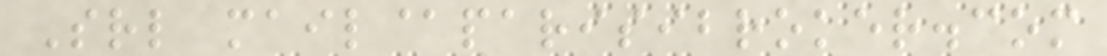Srl mail@parisibroker.com
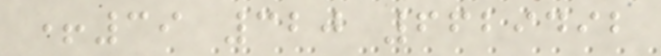+39 320 6629492
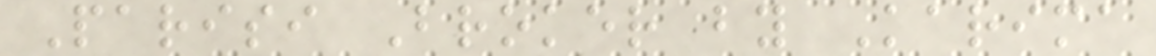Parisi Broker by Karima
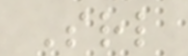Srl
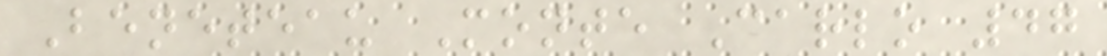Beneteau Monte Carlo 47
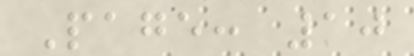Page: 10
